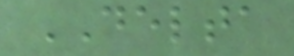DELTA
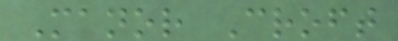Manor Croft
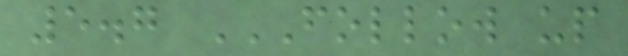5.7 FOLLOW UP
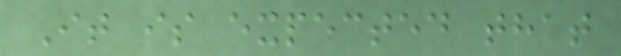It is expected that
